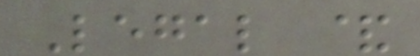Legal &
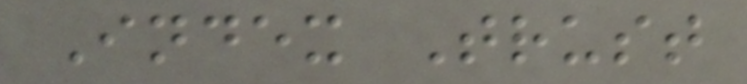Index Trust
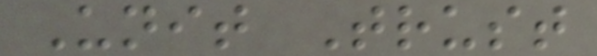Unit Trust
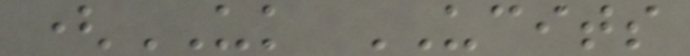(UK UCITS
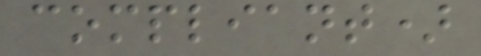compliant)
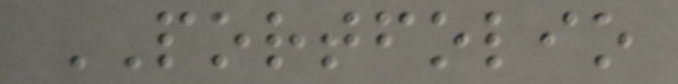PORTFOLIO
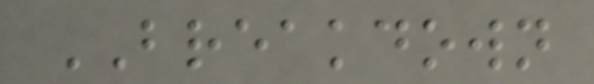BREAKDOWN
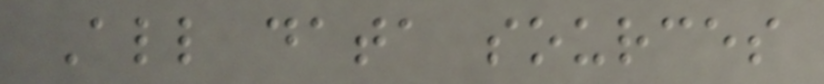All data sources
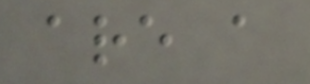are a
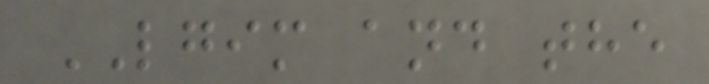LGIM and the
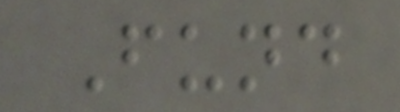Fund
